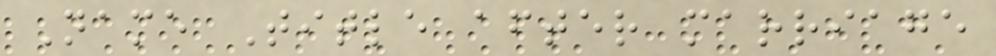Name Title after marriage
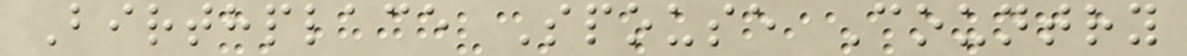Birthplace Spouse Country
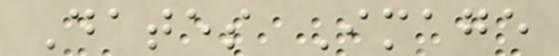Dates Image
